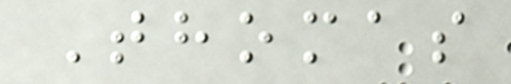Thomas
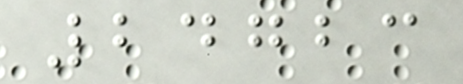24723
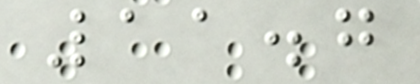11.7
